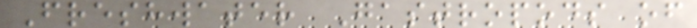Freshwater Gastropods of
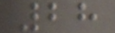28
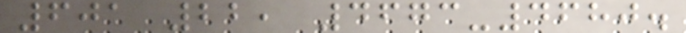601 22, 4673-4680.
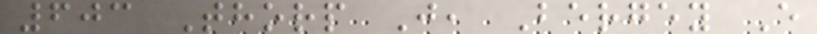603 Thorp J, Bergey E
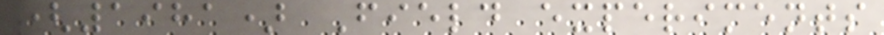(1981) Field experiments
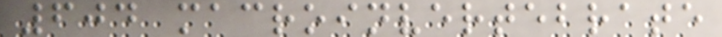604 macroinvertebrate
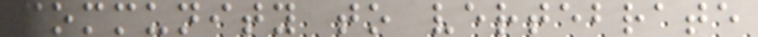community to vertebrate
